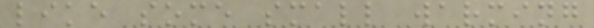like some small warming
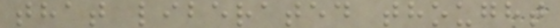that liberated thought
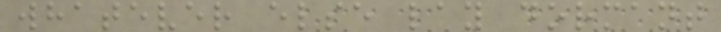whatever else lay dormant
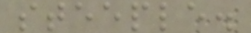steeple.
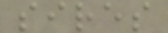sires
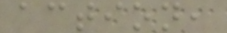action,
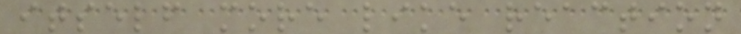itself more like reaction
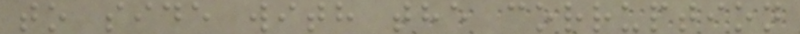to side with the corruption
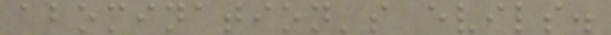abomination's evils.
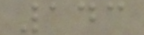143
